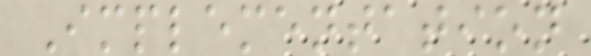Implementation
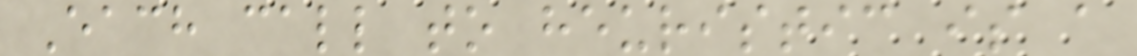Each call to heuristic is a
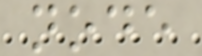node
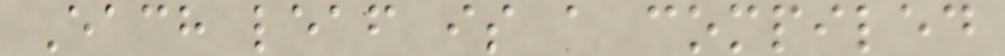Each leaf is a compiled
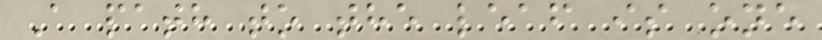A path to the leaf is one
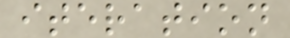iteration
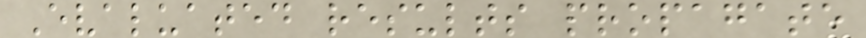Evaluated results propagate
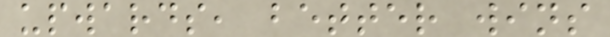upwards, better wins
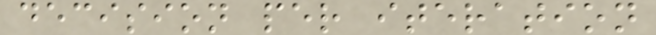decision per iteration
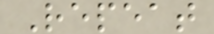Repeat
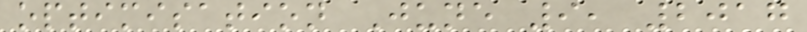optimisation June 9, 2017
